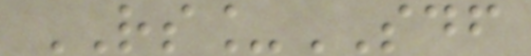RS_SDF
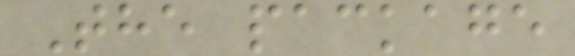The package
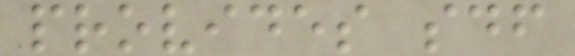provides sdf
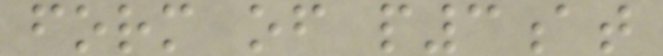form of p3at
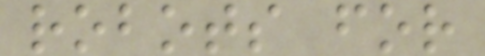robots for
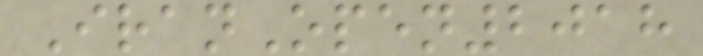IranOpen2018
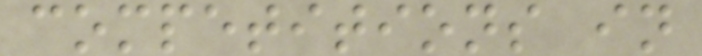competitions in
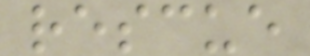rescue
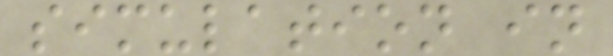simulation in
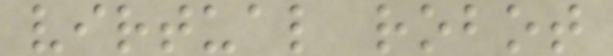virtual robot
